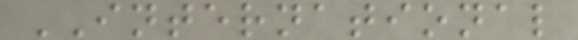INTERNATIONAL
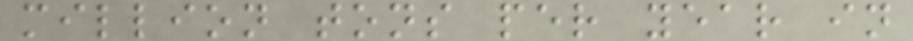million tons per year in
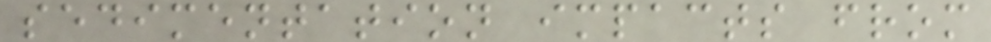sedimentation impacts from
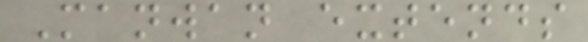Manwan extends
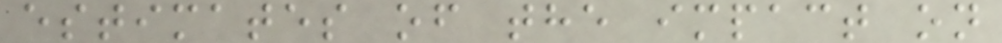estimates of the impact on
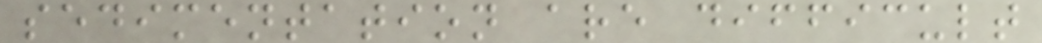sedimentation are difficult
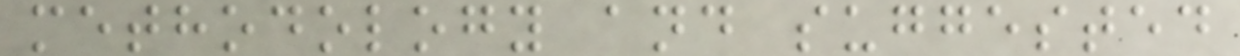methodology and suggested
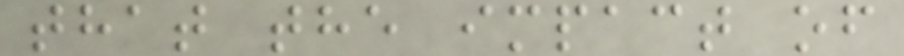that the impact of
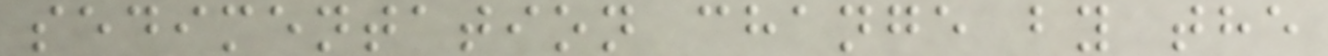sedimentation change by the
